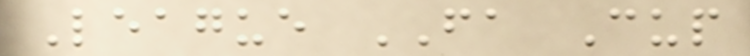League FA Cup
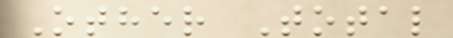Other Total
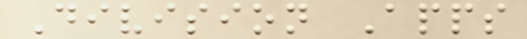Division Apps
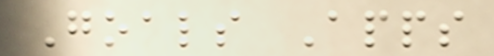Goals Apps
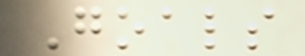Goals
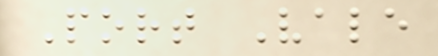Port Vale
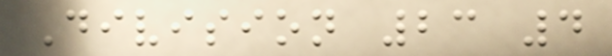Division 23 4
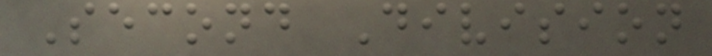Second Division
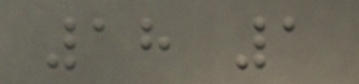18 1
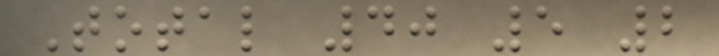Total 40 5 2
